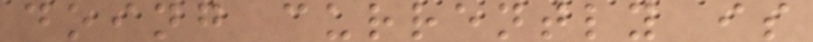doing currently is
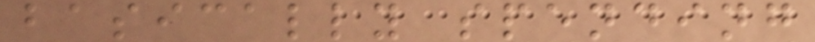basically spending
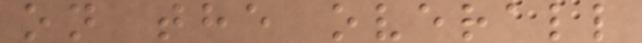on the overall
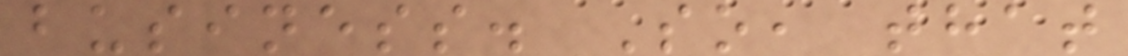business. So, that
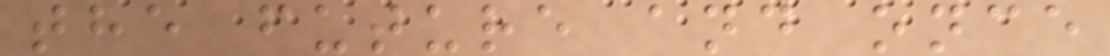the future and once
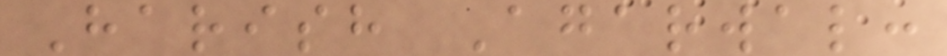Harish Agarwal:
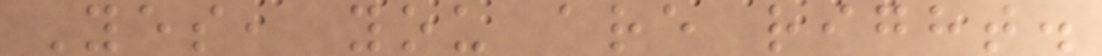Yes, you are right.
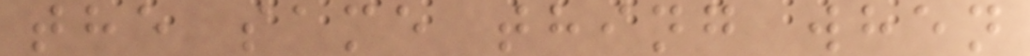the same thing when
